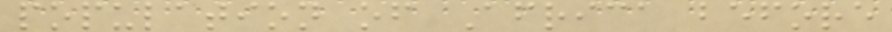population of Africa before
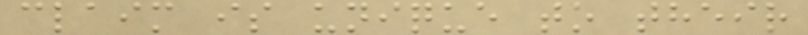claim is unique to their
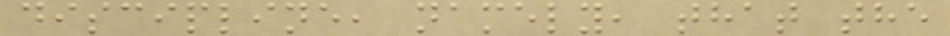discipline, namely, that the
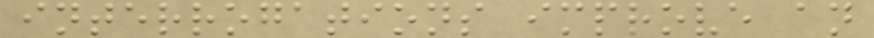interrogations improve an
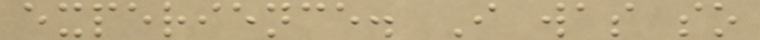experience. I was so
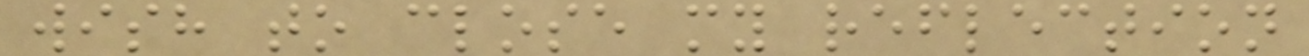wish to close my reflection
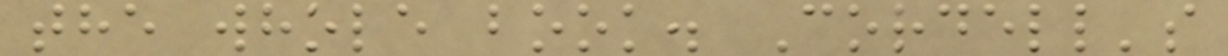the whole book. Cordell's
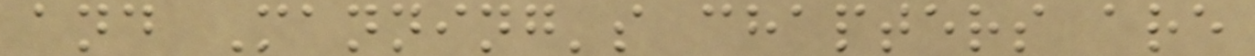and Manning's chapters are
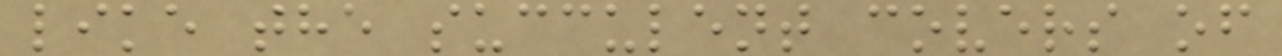like the succulent covers of
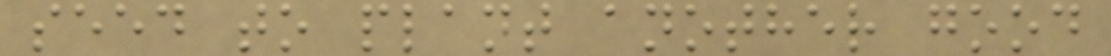seed to plant another good
